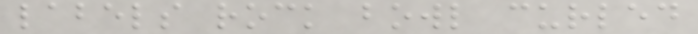labels rock bowl curled
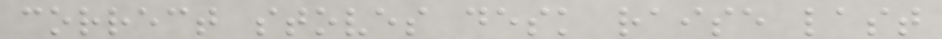correct stoves desk raise last
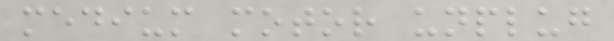medium motor unplug
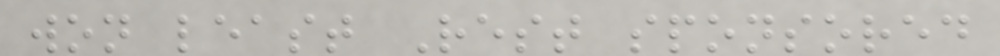won least Rest sponsored
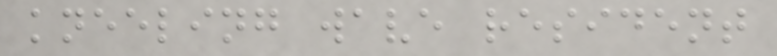kneeling wave resident
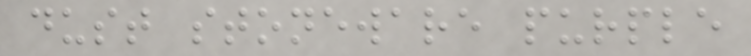dust stoneware purple
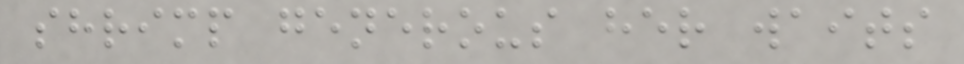shrimp generous her waits
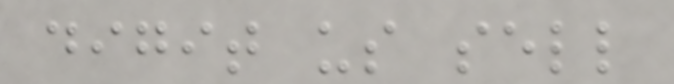digit us sell
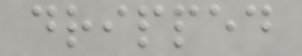dripped
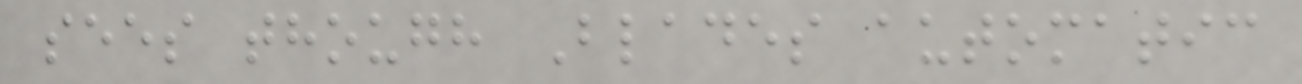sees though Blades automatic
